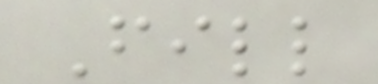Fill
